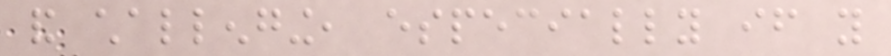and challenging, especially if you
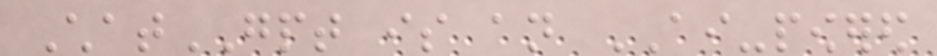ChatGPT is an AI-powered
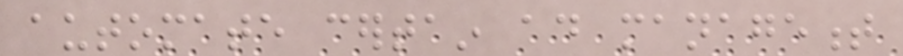automate certain ad management
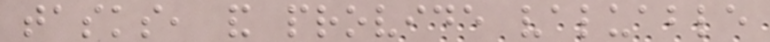tasks, and provide valuable
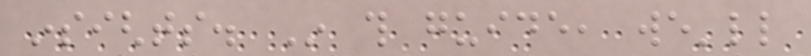insights. In this guide, we'll
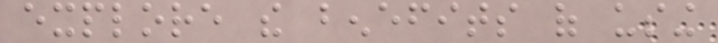explore the benefits of using
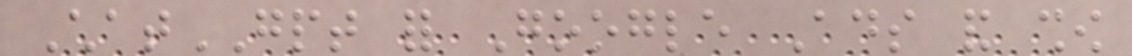ChatGPT for Google Ads and show
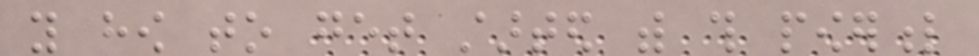you how to get started with this powerful
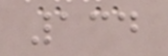134
